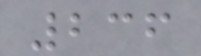236
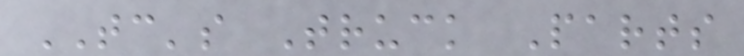TC's Truck Parts
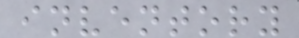inventory
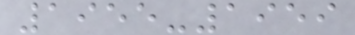1955-1959
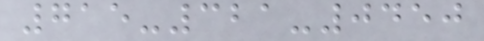715-321-0450
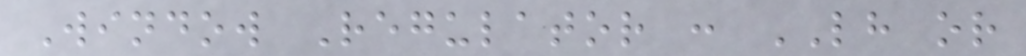Window Regulator : LH or
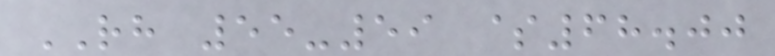RH 55-59 $68.00
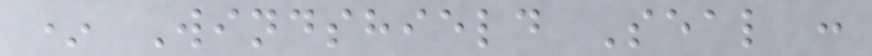* Windshield Seal :
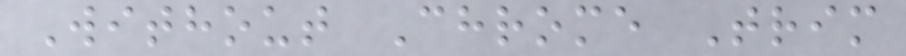Without Chrome Trim
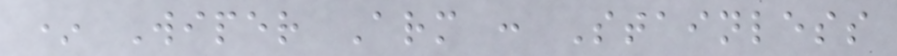* Wiper Arm : Stainless
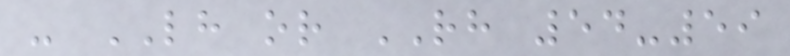- LH or RH 54-59
